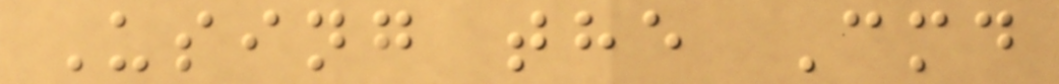Using the Cmd
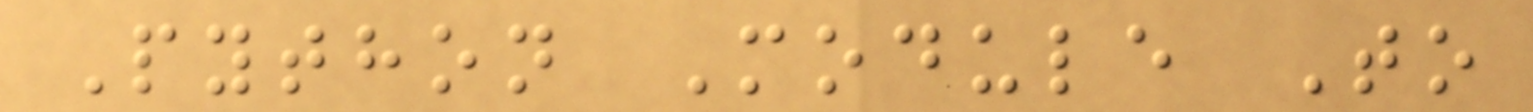Python Module To
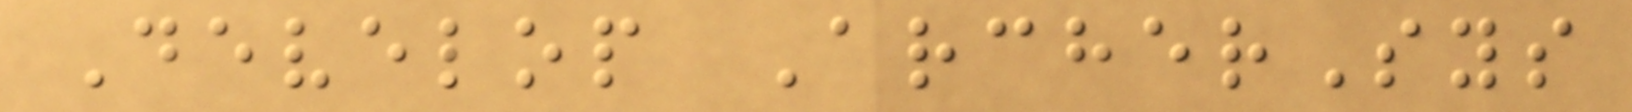Develop ArcherSys
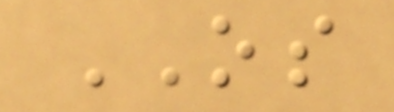OS
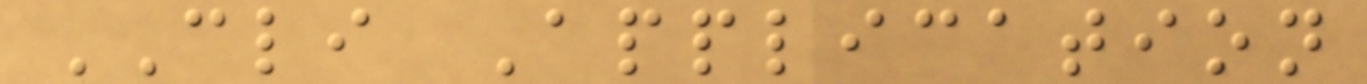CLI Application
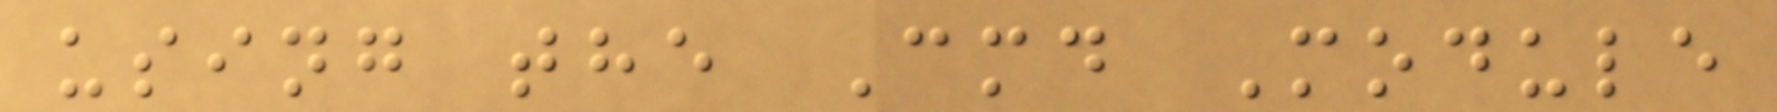using the Cmd Module
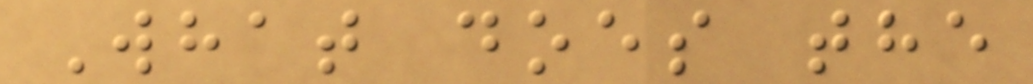What does the
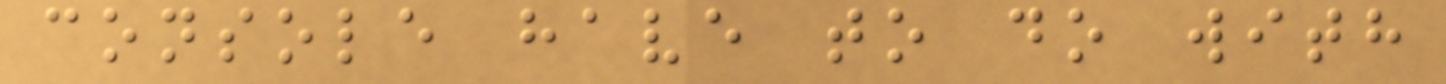console have to do with
